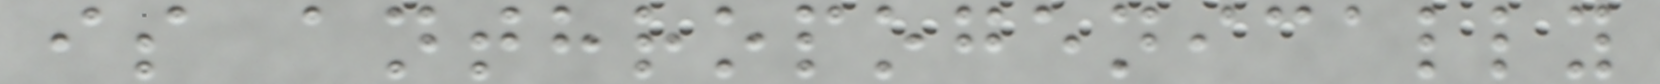is anthropogenically
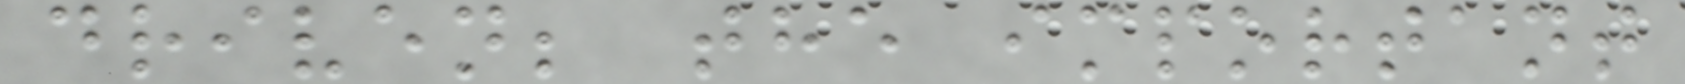driven; the important
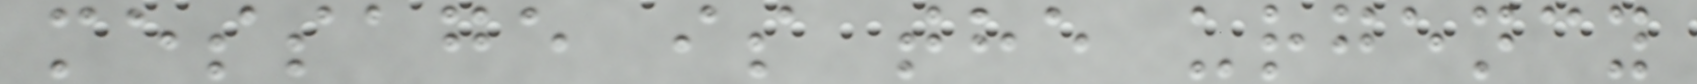message is the urgency
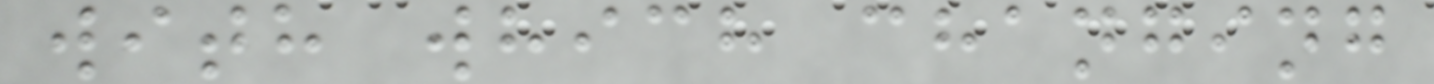with which changing
